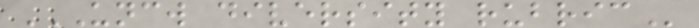UNCW DIVERSITY RUBRIC
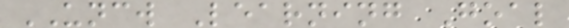UNCW Learning Goal
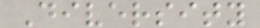Diversity
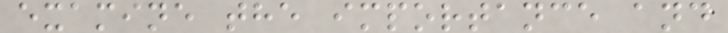examine the importance and
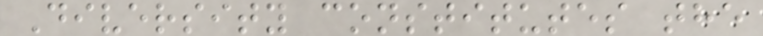Diversity constitutes the
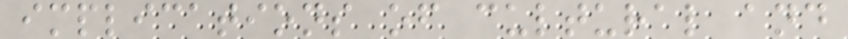implications of cultural and
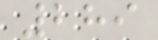289
